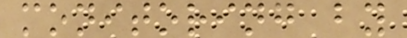monitoring by
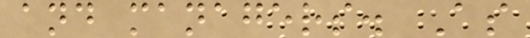and managers. As
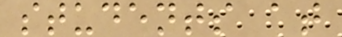students at
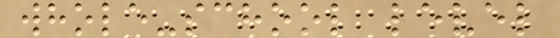whole-school level
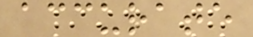accurate
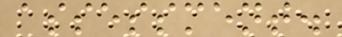assessment.
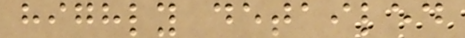highly detailed
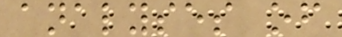analyses of
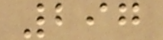297
